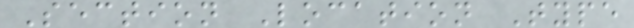Section Location Type
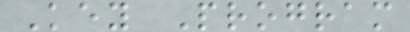Key Program
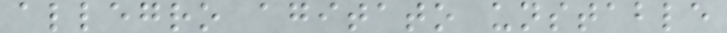allegro agitato unstable
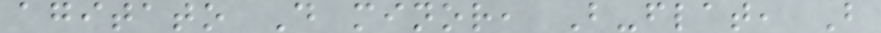agitato D minor, B-flat, B
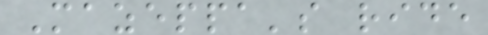Mazeppa's ride
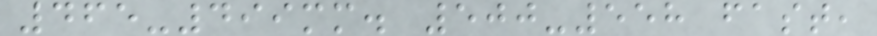465-499mm. 500-558 fast,
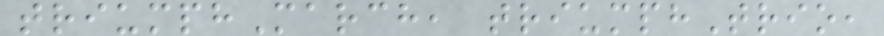triumphMarch, triumphTrio,
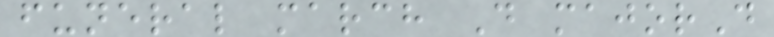funeral march D majorD
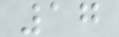17
